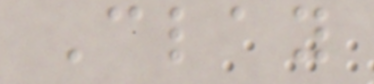Clay
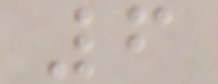6
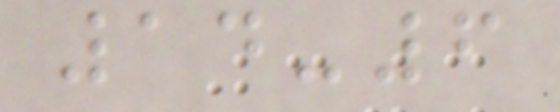14-6
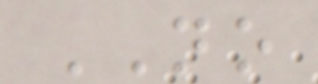NO
